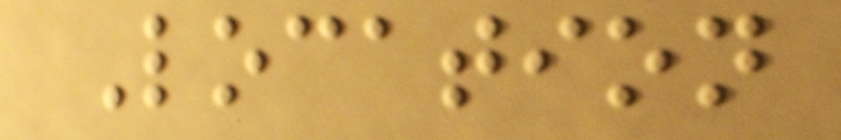Location
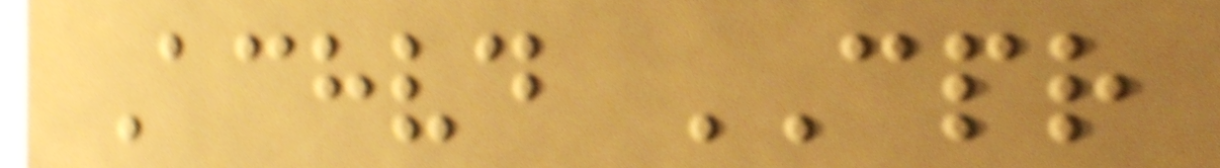Achvd CPR
